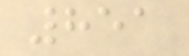851
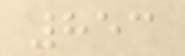853
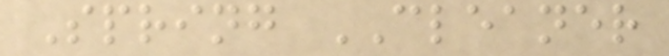Spring CLEANER
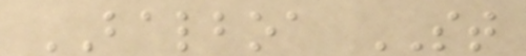BALBOA ST
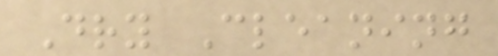Dry Cleaning
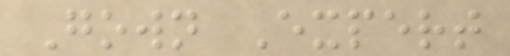Gown Expert
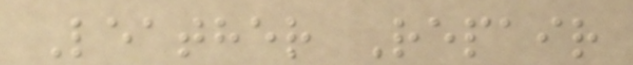Leather Repair
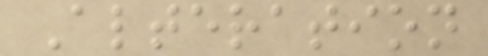Alteration
